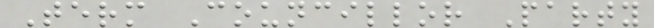Term Councillor Party
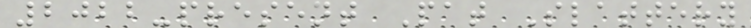2022-present Pat Slattery
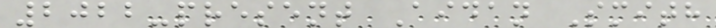2022-present Aidan Smith
